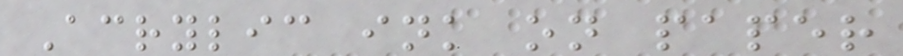Acrylic ink on paper
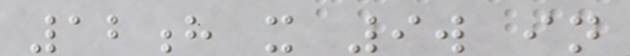12h x 9w in
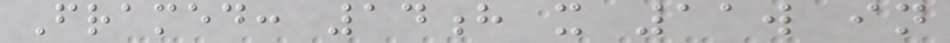Framed: 14h x 11w in
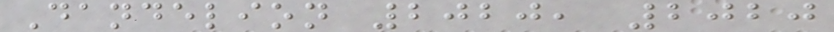Dandelion 2020, 2020
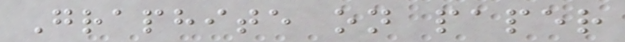Graphite on paper
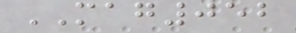MAG052
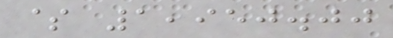$ 1,950.00
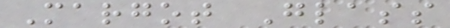Margot Glass
